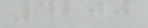4200
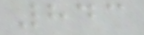843
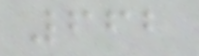662
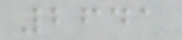2641
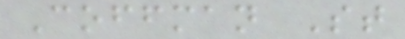Coffman St
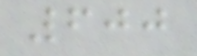600
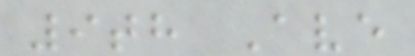9th Ave
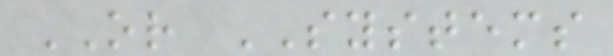OR SYSTEMS
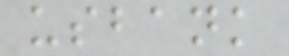usbank
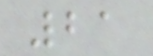21
